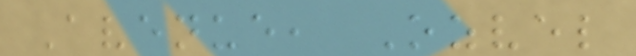Avenue, Ozvel
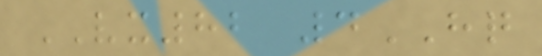VX82 4HQ
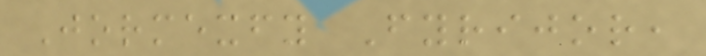Jormexfy Fyrijor,
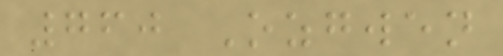760 Ozgwen
